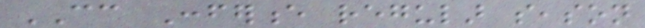CC Conference regular season
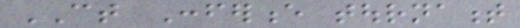CT Conference tournament
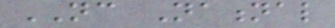NC National
